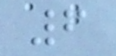6
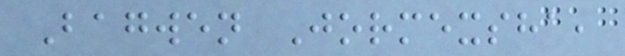Bagwen Jormexsha,
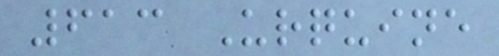613 Urquine
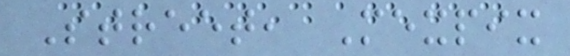Street, Mexpix
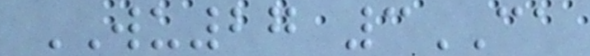WU27 3CA
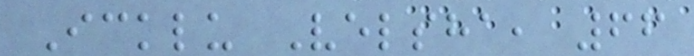Icklu Velsha, 66
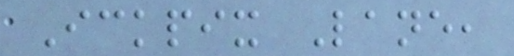Ickpix Lane,
